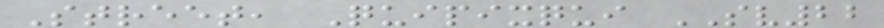Street, Quipixqui SV22
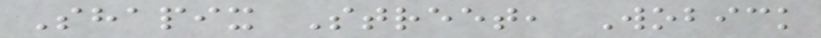Shapix Street, Wobick
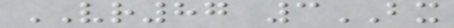VR87 3BX
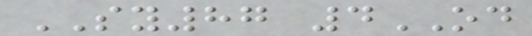SY87 4OD
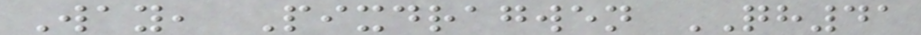Way, Pixdragwen QH41
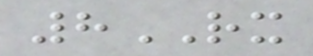8RX
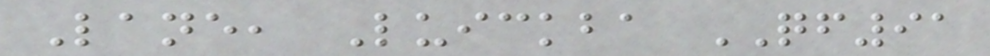Lane, Luickba QF91
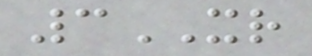3XR
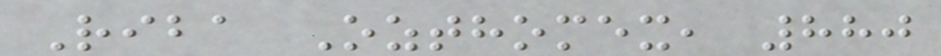Riba Ozthomex, 880
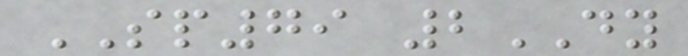SP79 2DY
